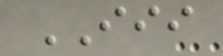III
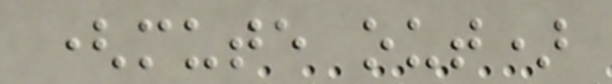(mute out)
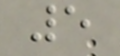5
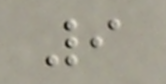9
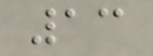13
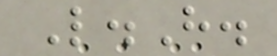L.H.
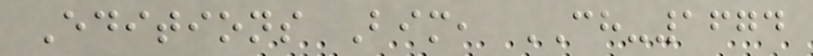Editions Bim, CH-1674
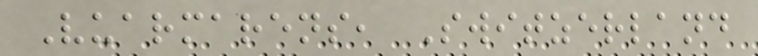Vuarmarens, Switzerland
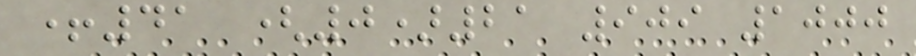+41 (0)21 909 1000
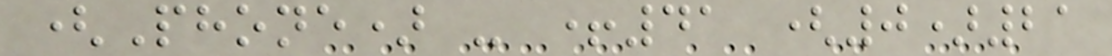(Phone) - +41 (0)21
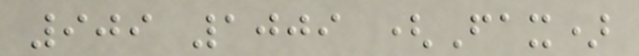909 1009 (Fax)
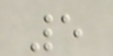5
